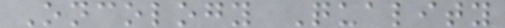Oncology Quality
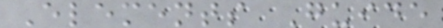Elements Guide
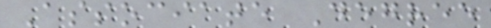Associate Degree
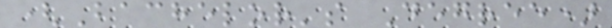(Bachelor's Degree)
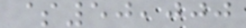$50,000
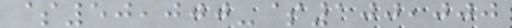$50,000-$100,000
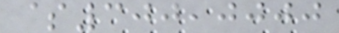$300,0000
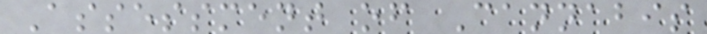Assessment of Cannabis
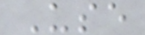Use
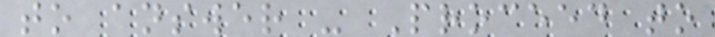to answer - Proceed to
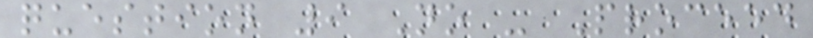question 9 No - Proceed
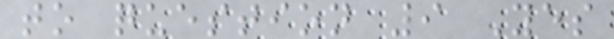to question 9 Yes
